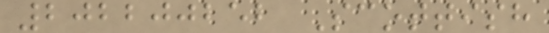202200252 Scottish
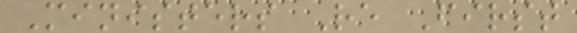Ministers Re First
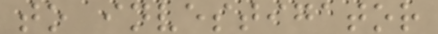to investigator
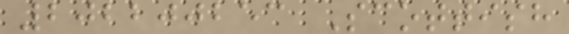202200253 Scottish
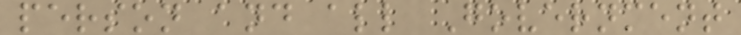person and all Government
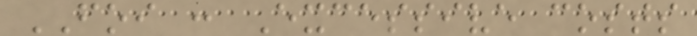FOI : Excessive costs
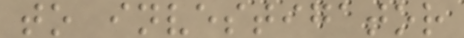to investigator
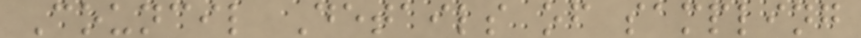Council Details of sampling
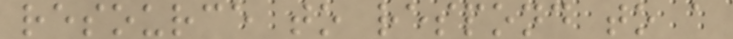resource to respond to a
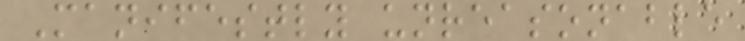Manifestly unreasonable
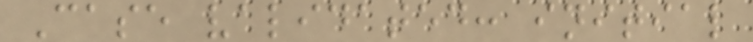Case validated: initial
